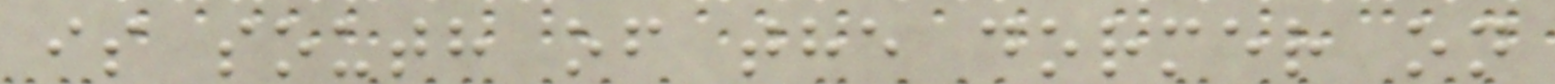is south of the dormer on
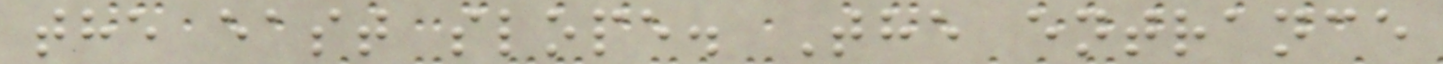the east slope. The entrance
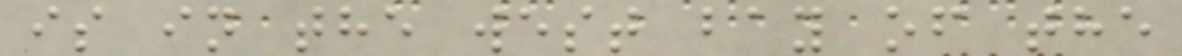is in the west bay of the
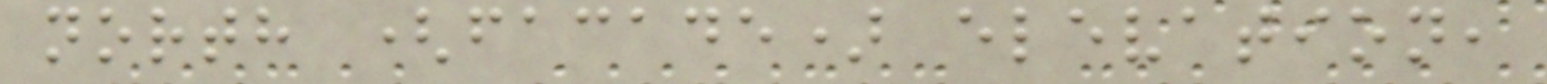north (facade) elevation,
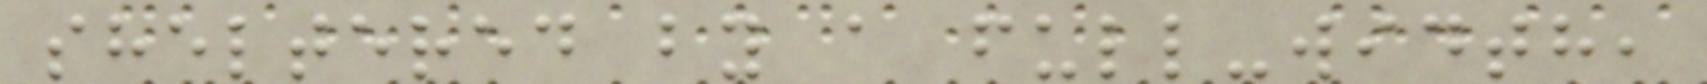sheltered by a full-width,
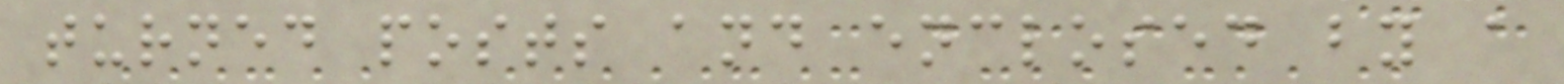turned posts and enclosed by a
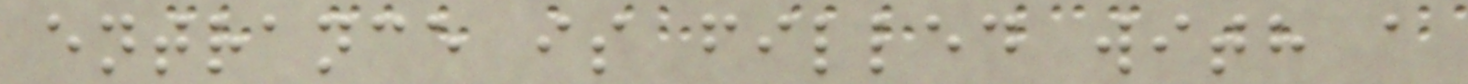entrance is filled with a
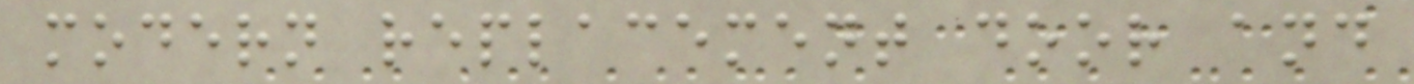modern replacement door and
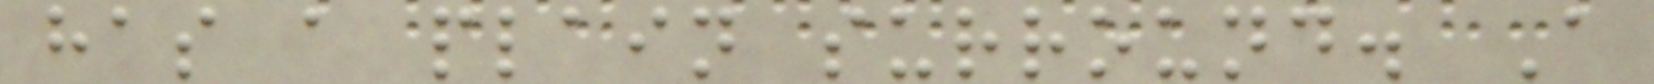has a plain surround. A
